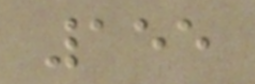155
